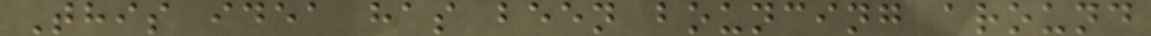This idea has been bouncing around
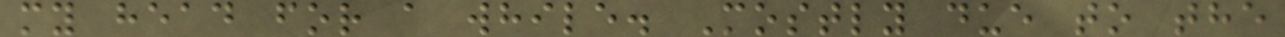my head for a while. Mostly due to the
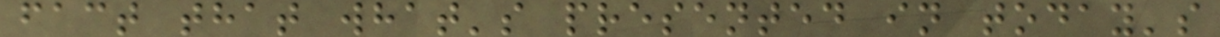fact that what's presented in today's
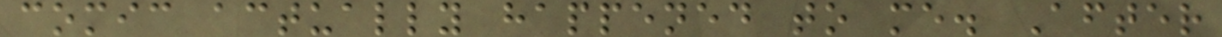comic actually happened to me. After
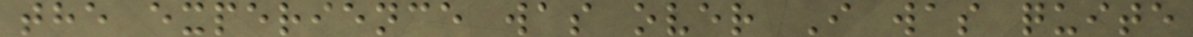the experience was over I was quite
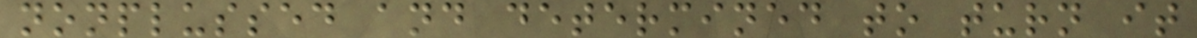nonplussed and determined to turn it
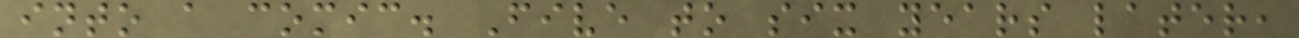into a comic. Five to six years later,
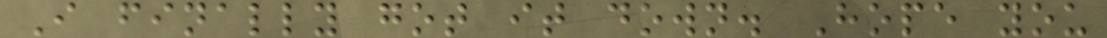I finally got it down. Hope you
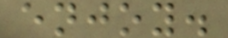enjoy.
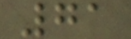71
